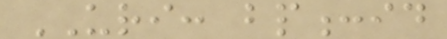URI: bp:id
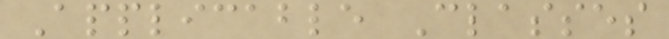Applicable Classes
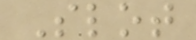Slot
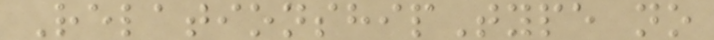RelationshipType no
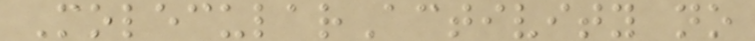MolecularActivity no
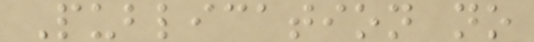Publication no
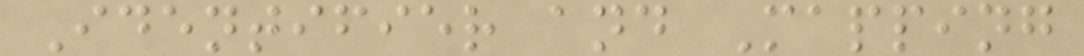Identifier and Mapping
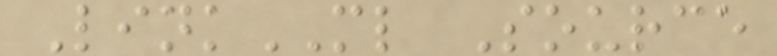LinkML Source
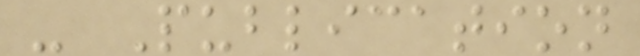- Publication
